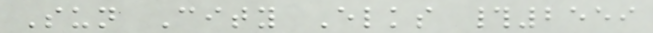Sun City Elks #2559
